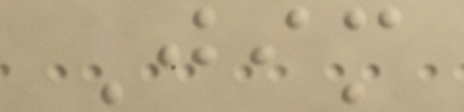Jim
